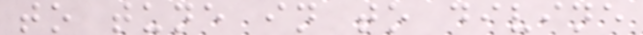to tune in to divine
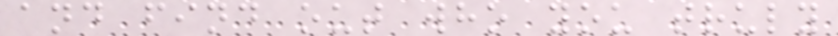and find out who you truly
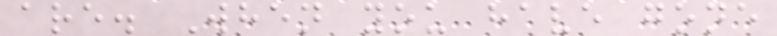are. When you have gone
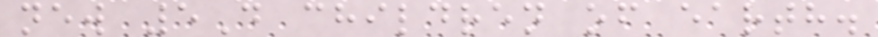new 5D children of earth.
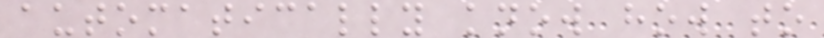automatically know how to
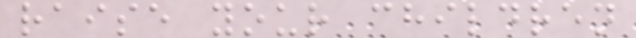raise your children
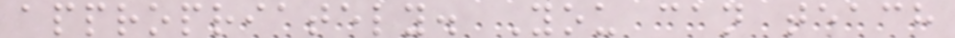appropriately. You can teach
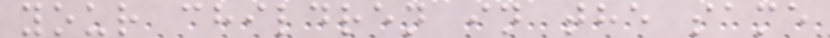your children in the same
